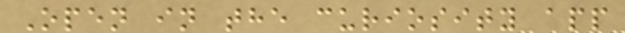Open in the curiosity app
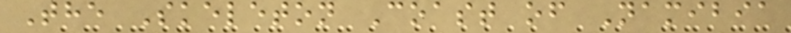The Skeleton Coast of Namibia
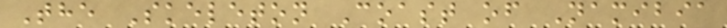The Skeleton Coast of Namibia
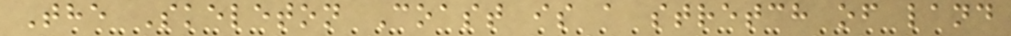The Skeleton Coast is a stretch of land
